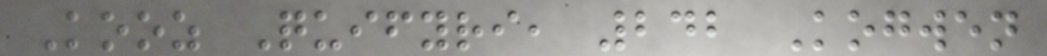Kooz Quifyri, 242 Kogwen
